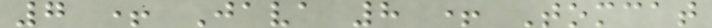7 + Java 8 + Tomcat
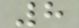8
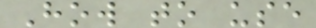How to use
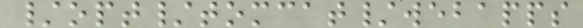/opt/tomcat/webapps
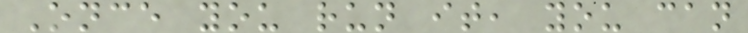Once you run it, you can
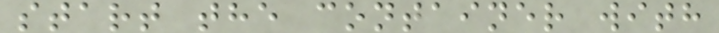start the container with
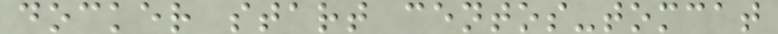docker start centos-tomcat
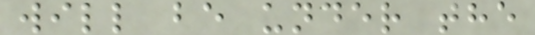will be under the
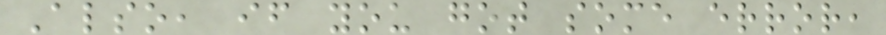Also, if you got some error,
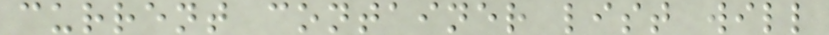current container list will
